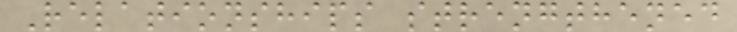Relationships strengthened
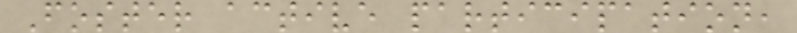Foster active participation,
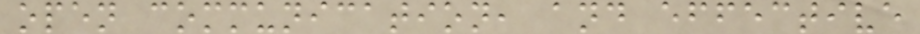open communication, and effective
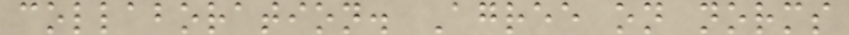collaboration. Agree on norms
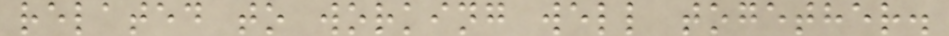related to working well together.
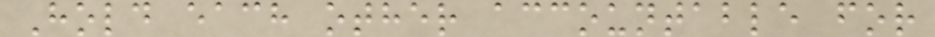Hold each other accountable for
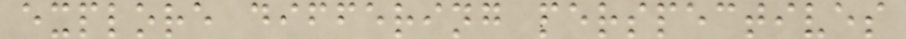explore differing perspectives
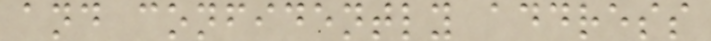and confidently address
